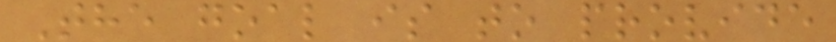The goal is to provide
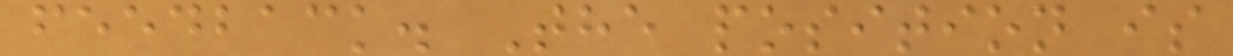feedback. The position is
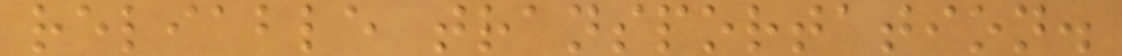reliable transportation.
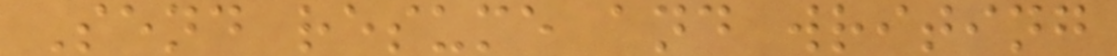Send resume and writing
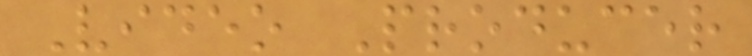Video Producer
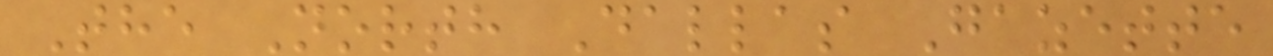The North Dallas Gazette
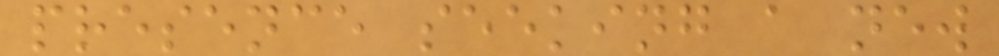presence seeking a new
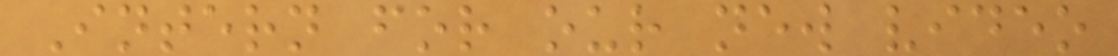Intern for our new video
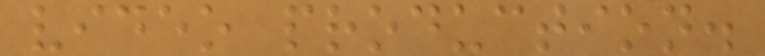video production.
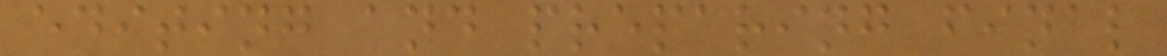editing and preparing final
